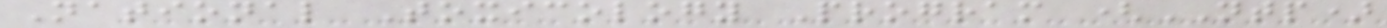National Toxicology Program (NTP)
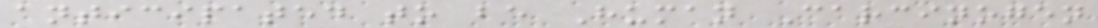anticipated to be Human Carcinogen
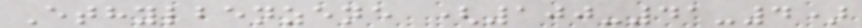Ethylbenzene (100-41-4)
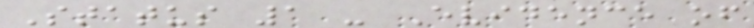Status 1 - Evidence of
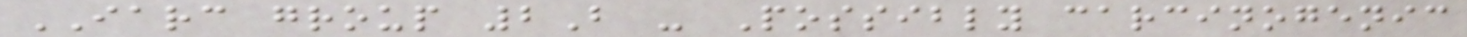IARC group 2B - Possibly carcinogenic
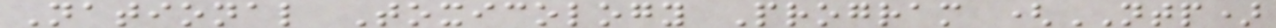National Toxicology Program (NTP)
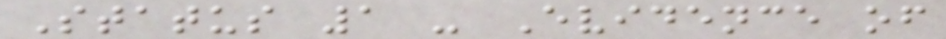Status 1 - Evidence of
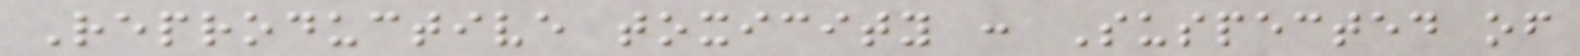Reproductive toxicity : Suspected of
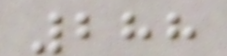288
